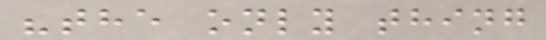"the only thing
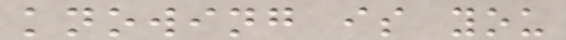knowing is you
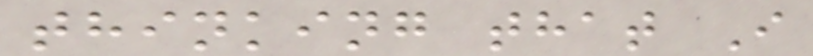thinking that I
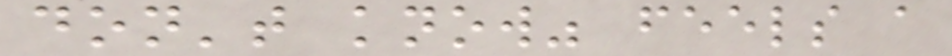don't know" feels a
